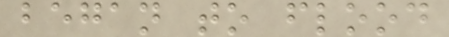began to flood
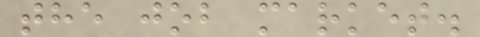the job market.
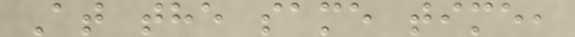At the same time,
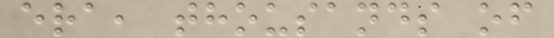era, thousands of
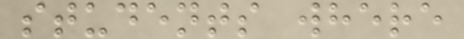students where
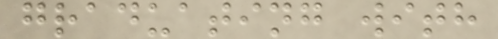graduating with
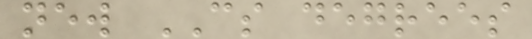new CS degrees
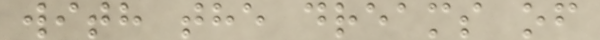with the dreams of
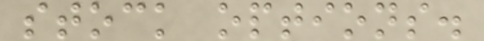stock options.
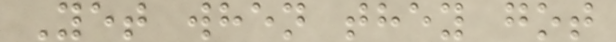Yet when they got
